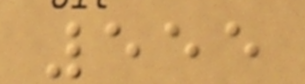555
